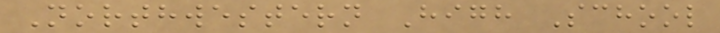Northwestern High School
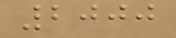2000
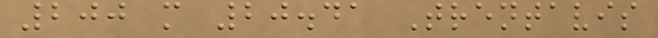200 m 20.41 Trentavis
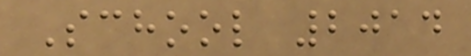School 2014
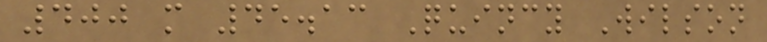400 m 45.13 Quincy Wilson
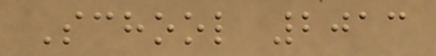School 2013
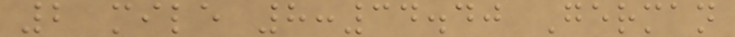2 mile 8:34.40 German
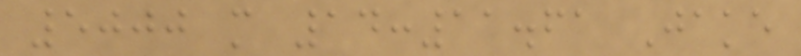5000 m 14:11.61 Jake
